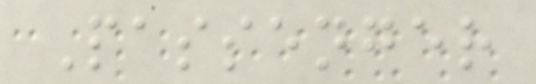Passenger
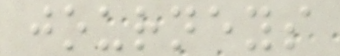journeys
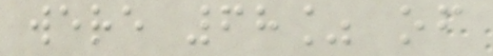were 68% of
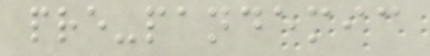pre-pandemic
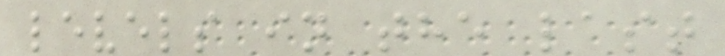levels in the last
